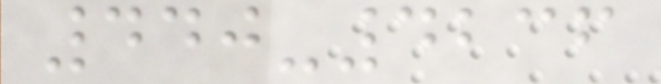440-4236
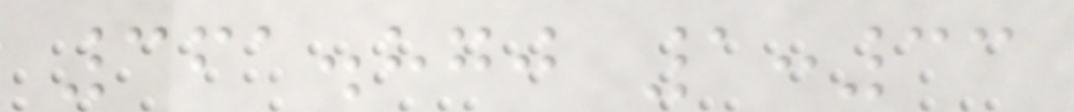361.870 1:33
